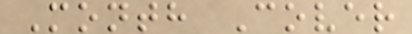Month Cover
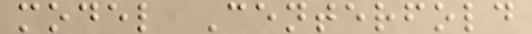model Centerfold
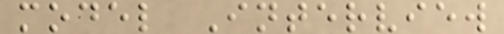model Interview
